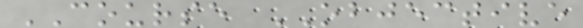COURSE OBJECTIVE
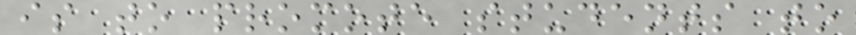is to promote students to
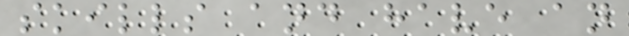skills and have an
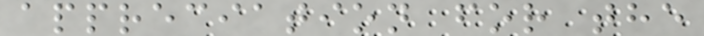appreciation for the
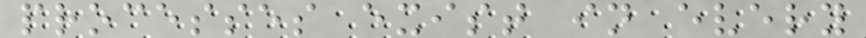processes exist in every
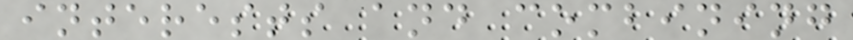interests and combining
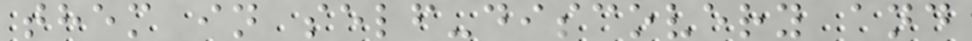them in self-discovery and
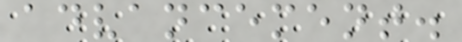advancement.
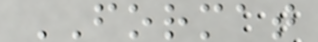FORMAT
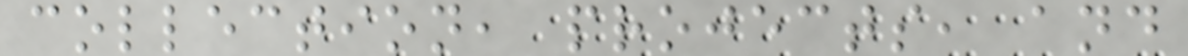collection, projects, and
